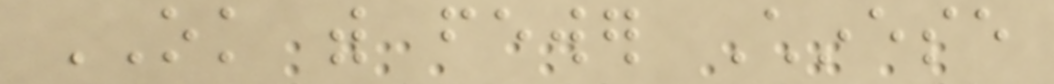OK with fewer Chinese
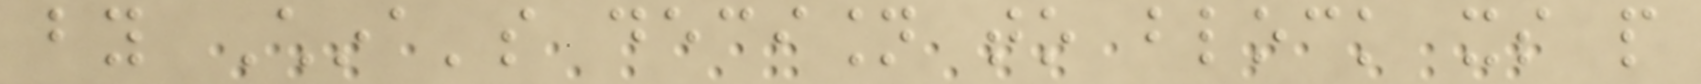by China's decision to block its people
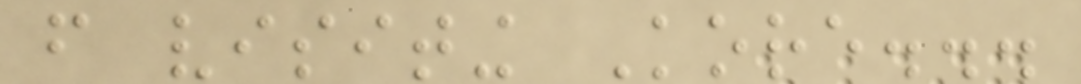from visiting Kore...
